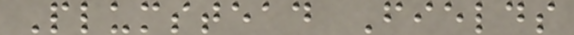Plumstead Fields
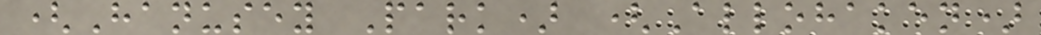(Hanusey Park) (Allohaken)
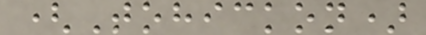(Tohickon)
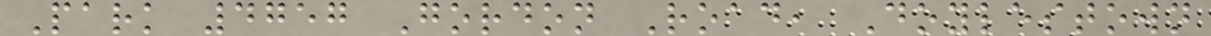Park 4757 Gordon Road, Doylestown
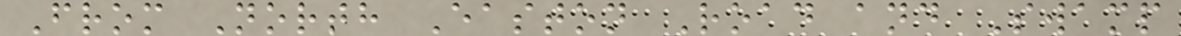From North Easton Road and Swamp
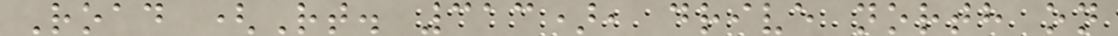Road (Rt. 313), drive north on
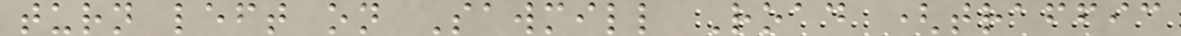turn left on Sawmill Road (traffic
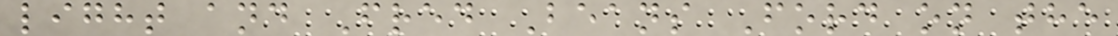light and Fred Beans Ford on the
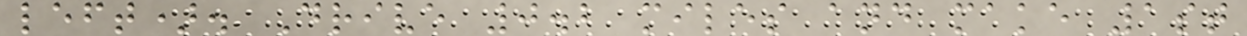left). Drive 0.2 miles and make 1st
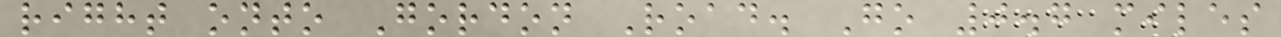right onto Gordon Road. Go 0.7 miles
